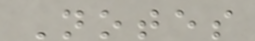Notes
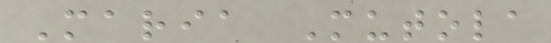Maria Mutola
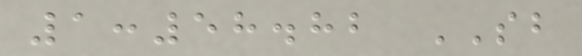1:58.82 SB
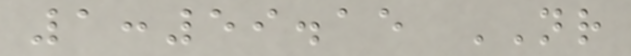1:59.15 NR
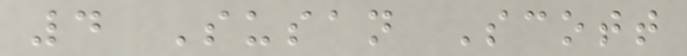4 Susan Scott
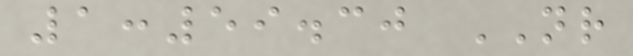1:59.30 NR
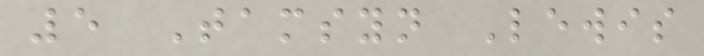5 Tamsyn Lewis
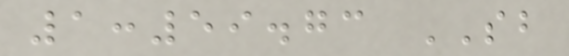1:59.73 SB
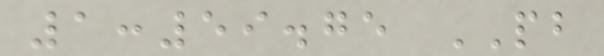1:59.75 PB
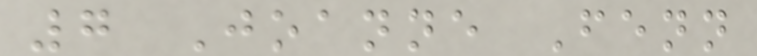7 Joanne Fenn
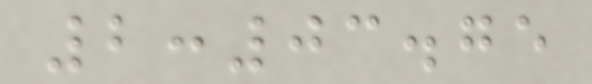2:03.75
